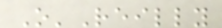O'Reilly
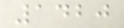1420
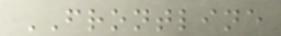FRONTLINE
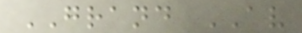GRAND AV
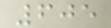605
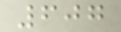607
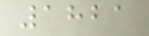1821
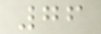76
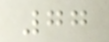77
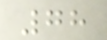78
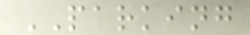PARKING
